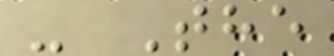- The
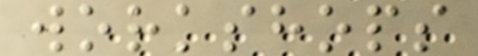workshops
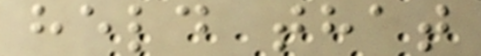held that
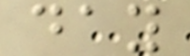day
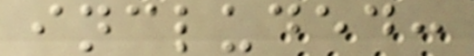included:
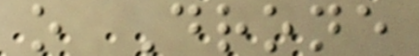o Drone
